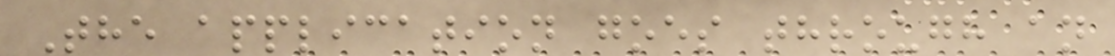The application goes through an
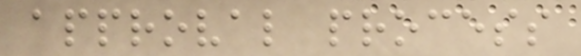approval process
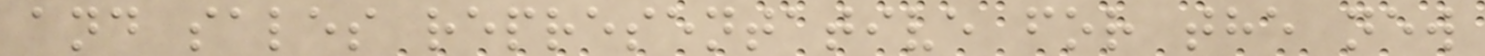and sales representative for the new
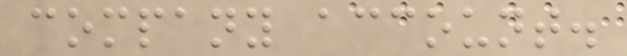company account.
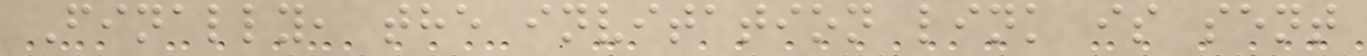Finally, the invitation link is sent
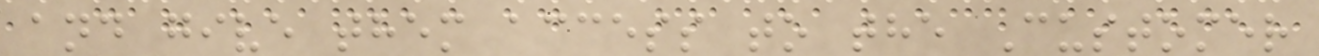and give them access to the Customer
